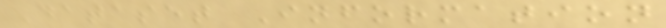Dataset Information
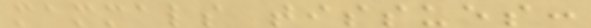mammals tissues:
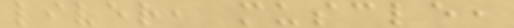liver, muscle,
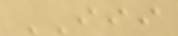III
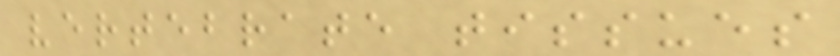vertebrate tissues
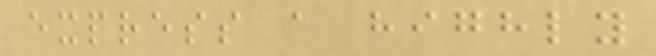express a highly
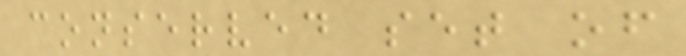conserved set of
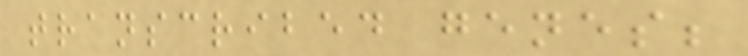transcribed genes;
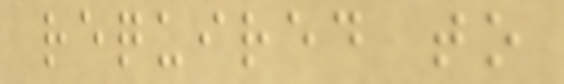required to
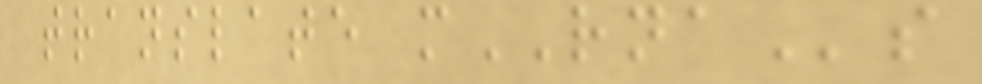translate mRNAs
